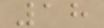18
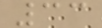33
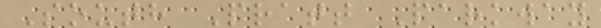South Pratt Parkway
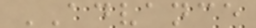ADVANCE
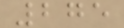275
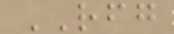RFG
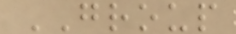GROUP
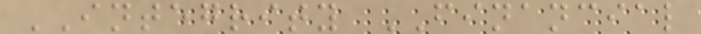INTEGRITY FINANCIAL
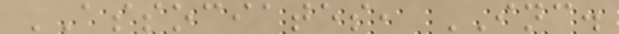ASSOCIATES, INC.
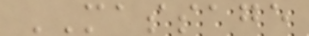MASSAGE
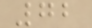72
